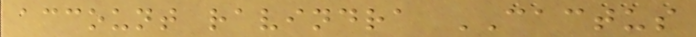account ravindra CACTUS
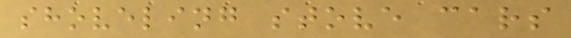shoveling stove cars
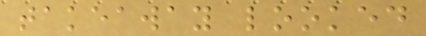takeaway looked
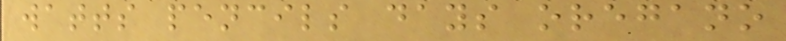watts pencils days oregano
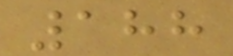188
